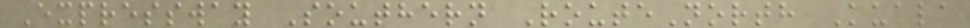Expressway Southern RouteNorth Kuala
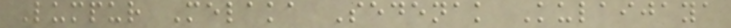Lumpur Melaka Sedenak Kulaijaya
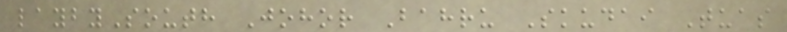laybySouth Johor Bahru Skudai Tuas
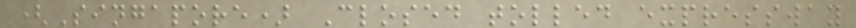(Singapore) Closed tolled expressway
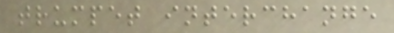trumpet interchange
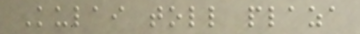Kulai toll plaza
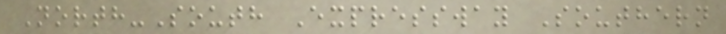North-South Expressway Southern
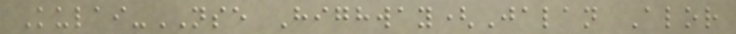Kulai-NSE Highway(Jalan Alor
